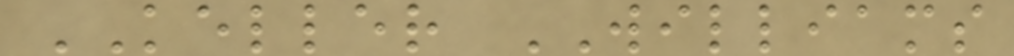KELLER WILLIAMS
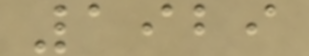1929
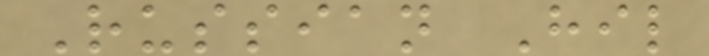Russian Hil
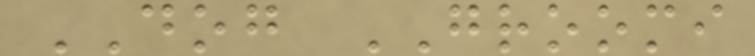DOG GROOMI
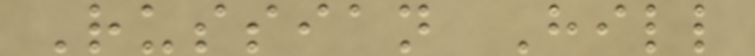Russian Hill
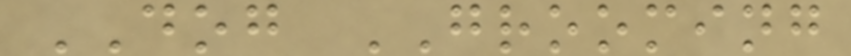DOG GROOMING
